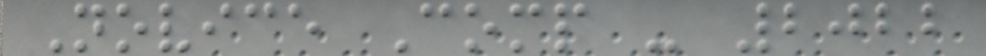Novice Comp - 2022
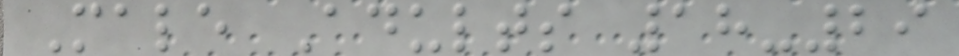Male Adults 18-29
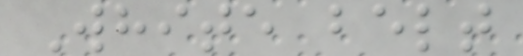White belt
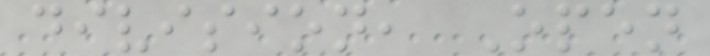division, Open
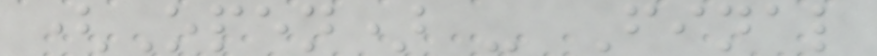(Open) - Final
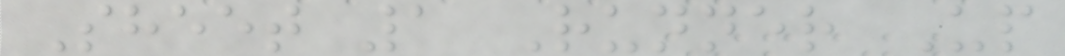Sheet 1 Runner Up
